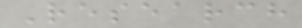Research
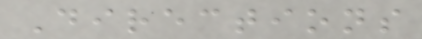Directions
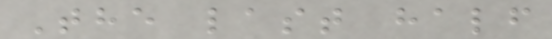The last half
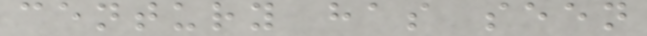century has seen
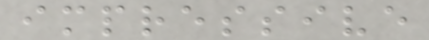impressive
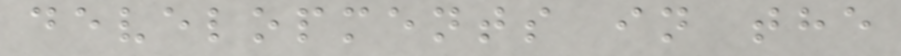developments in the
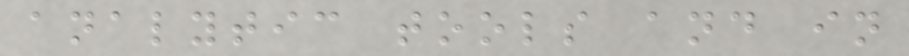analytic tools and in
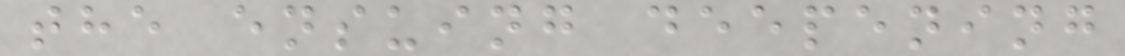the ensuing deepening
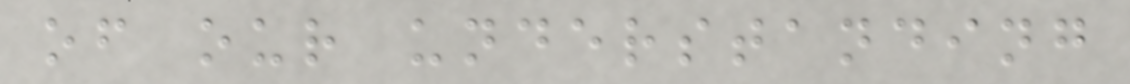of our understanding
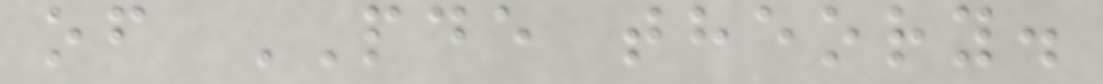of PDE theory.
